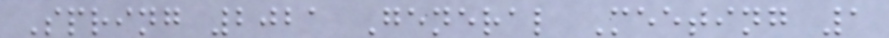Spring 2021 General Meeting 1
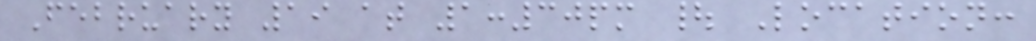February 19 at 1:30pm | Location:
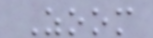Zoom
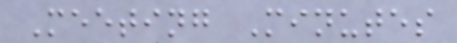Meeting Minutes
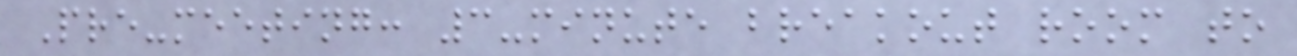Pre-meeting: 3-minute breakout room to
